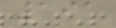191
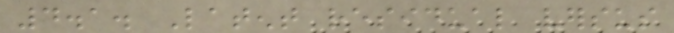4.1. Latent residual versus
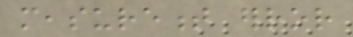measurement error
